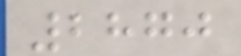2870
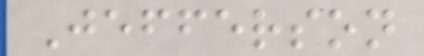Jefferson
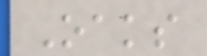Oaks
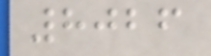8026
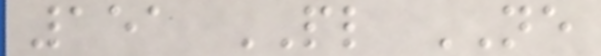151 PL NE
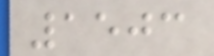1503
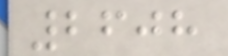2608
